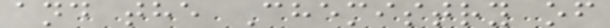and the Chemistry of
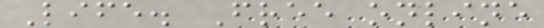Life. Free online
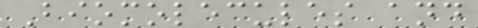Biomolecules and
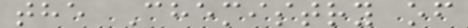the Chemistry of
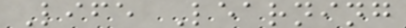Life Learning
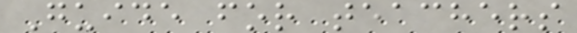Guide for teachers
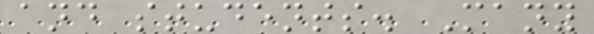and students. Many
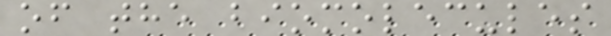of the biomolecules
